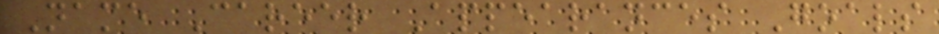Name Career Appearances Goals
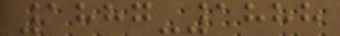1887-1888
